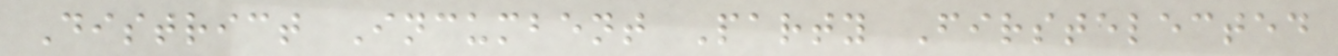District Incumbent Party Firstelected
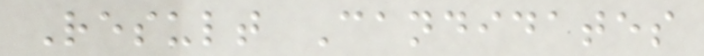Result Candidates
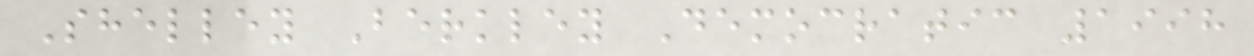Shelley Berkley Democratic 1998
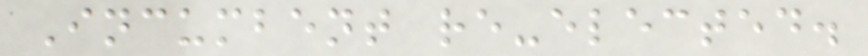Incumbent re-elected.
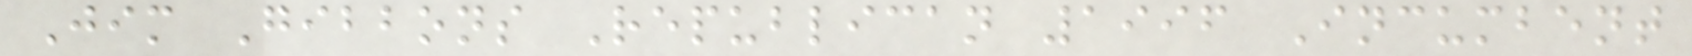Jim Gibbons Republican 1996 Incumbent
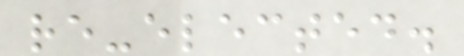re-elected.
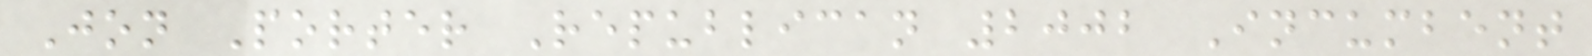Jon Porter Republican 2002 Incumbent
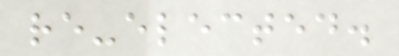re-elected.
